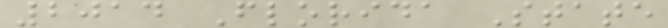2014 Florida State
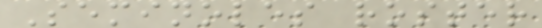Seminoles roster
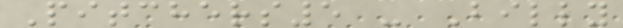Pitchers5 - Billy
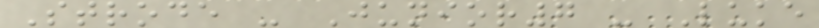Strode - Junior7 - Luke
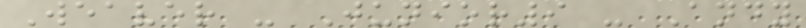Weaver - Junior9 - Andy
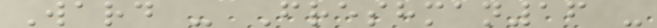Ward - Freshman16 -
